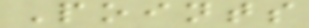Points
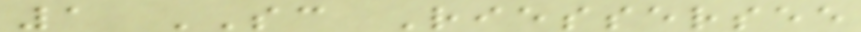1 SC Riessersee
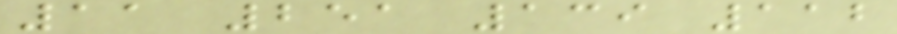11 251 139 112
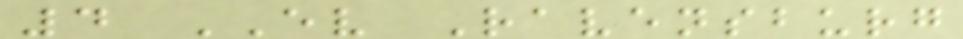4 EV Ravensburg
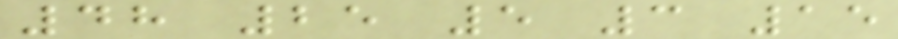48 25 5 3 15
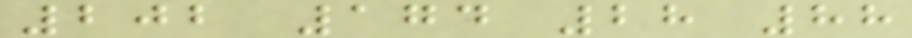202 174 28 88
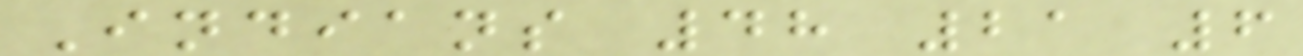Indians 48 21 6
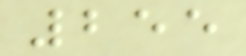255
